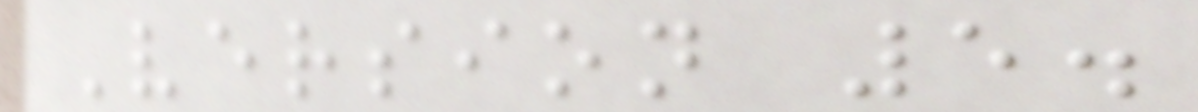Version 5.
